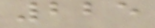225
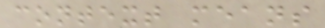context means
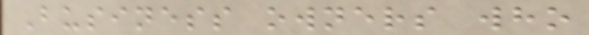Business owners who
